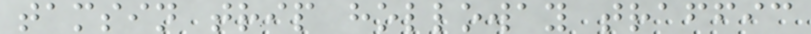tamsin trip holloway traffic
